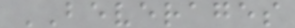BEVERAGES
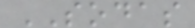SODAS
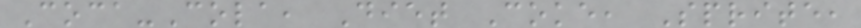Coca-Cola, Diet Coke, Sprite,
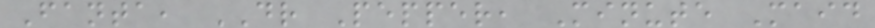Fanta, DR Pepper, Minute Maid
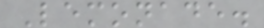Lemonade.
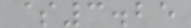$3.25
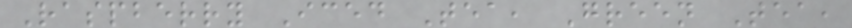Raspberry Iced Tea, Green Tea,
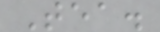Tea.
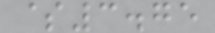$3.75
